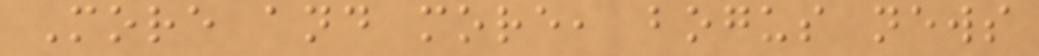More and more, bogus news
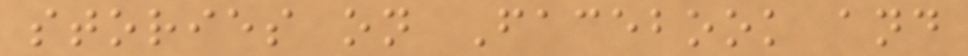stories on Facebook and
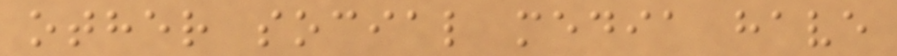other social media have
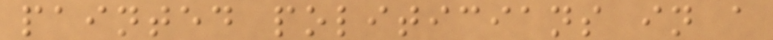painted politicians in a
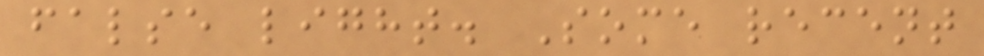false light. Some recent
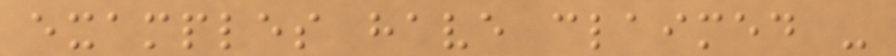examples have claimed -
